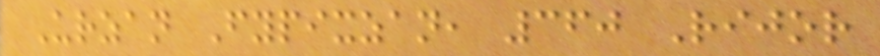Urzan Fypixzan, 360 Rijor
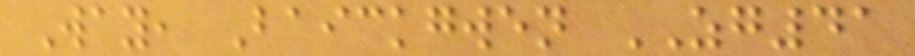Way, Baickgwen ZG41
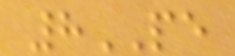8PE
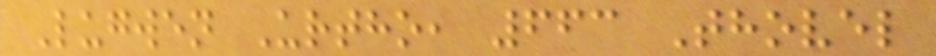Lugwen Urtho, 663 Thovel
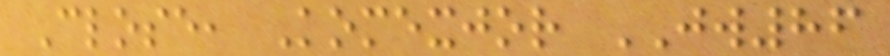Close, Komexjor JW86
